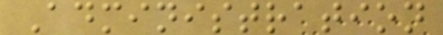Administration
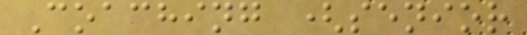Coaching (senior
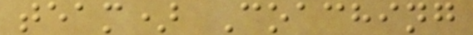team) Coaching
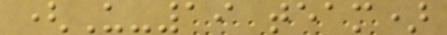(U-19 team)
